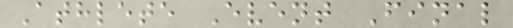Athlete Event Final
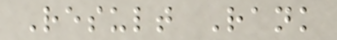Result Rank
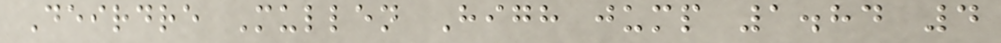Deirdre Mullen High jump 1.84 4
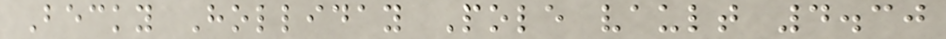Becky Holliday Pole vault 4.30
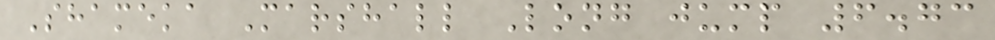Shameka Marshall Long jump 6.73
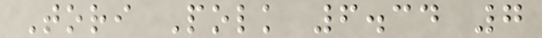Tori Polk 6.34 7
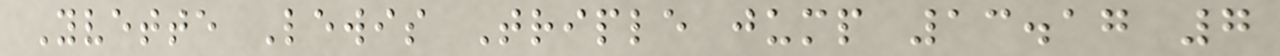Yvette Lewis Triple jump 13.17 7
